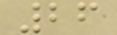26
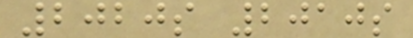2020s 2010s
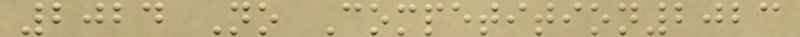2024 No Competition2023
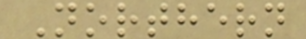Northern
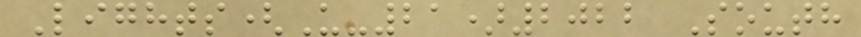Lights(U-21)2022 South
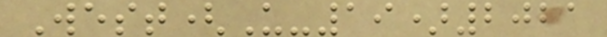West(U-19)2021
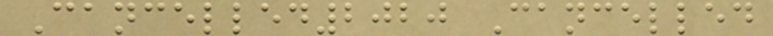Cancelled2020 Cancelled
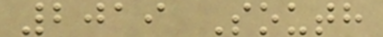2019 South
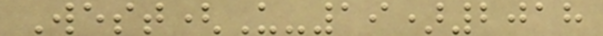West(U-19)2018
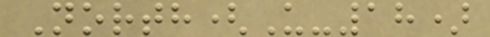North(U-18)
